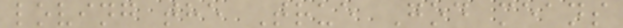loving the True God means
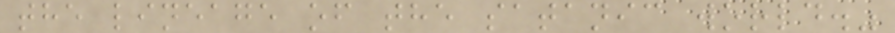the lineage of the satanic world."
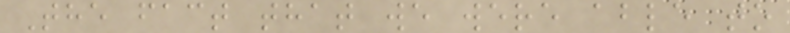The fact that we were able to
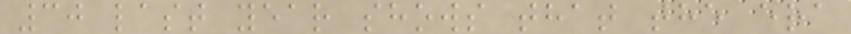30 last year shows that the era
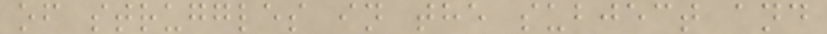of struggles in the subject and
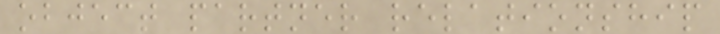object partner relationship
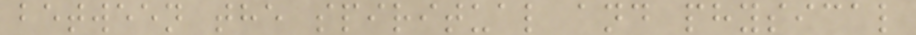between the spiritual and physical
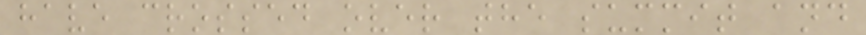have crossed over the summit and
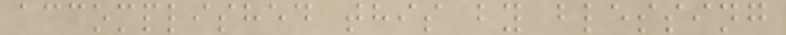accomplished this by blessing
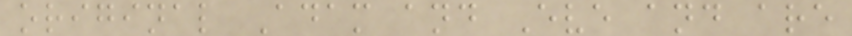original Adam and Eve and are
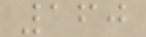160
